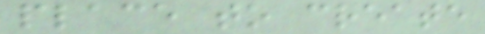place to create
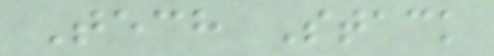Tech Stack
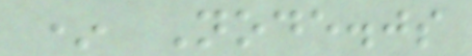* Node.js
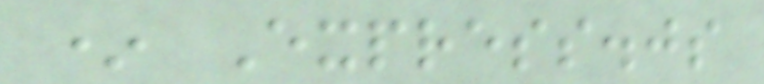* Express.js
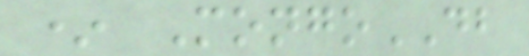* MongoDB
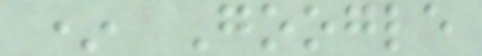* Google
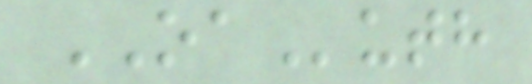OAuth
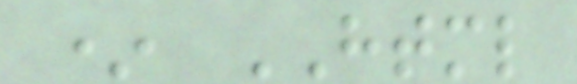* HTML
